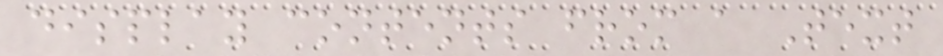display contents from a Text
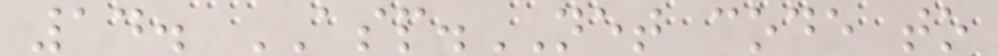14. ASP.NET code to
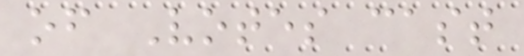of Votes cast
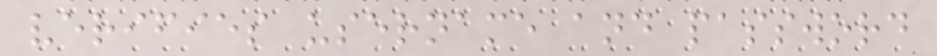verifies username and password
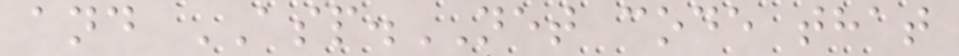and ASP.NET code that
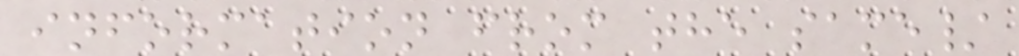information from the same/
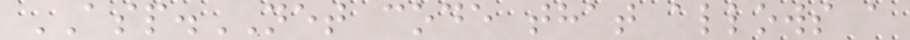ASP.NET code that allows a
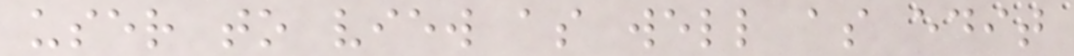user to view as well as edit
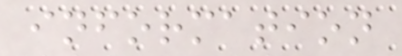information
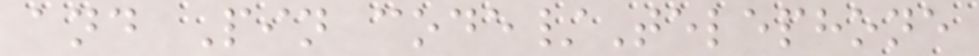and Pin code/Telephone
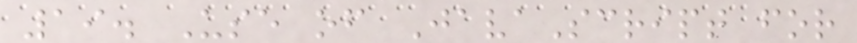19. Use of JavaScript for
